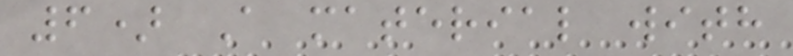6) A material with
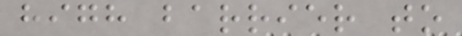high barrier to
